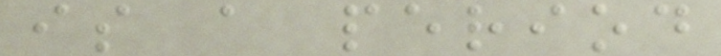is a period
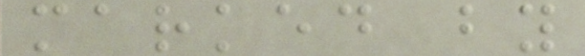marked by
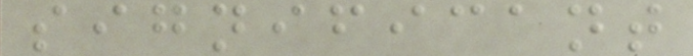significant
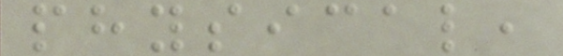physical,
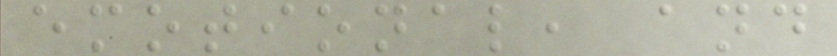emotional, and
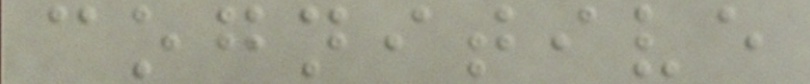cognitive
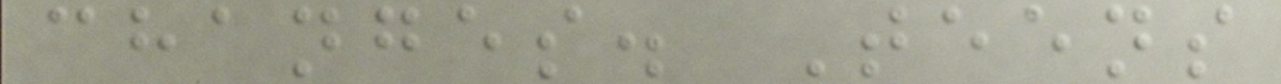changes. Teens
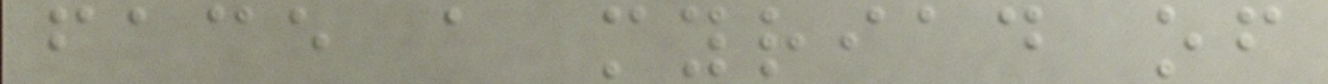face a myriad of
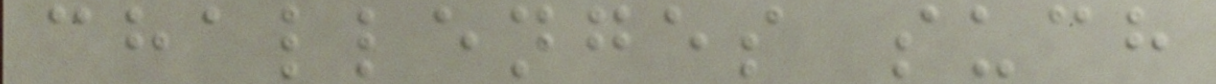challenges such
